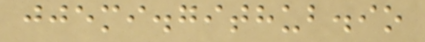jjemi.github.io
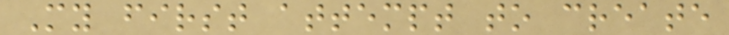My first attempt to create
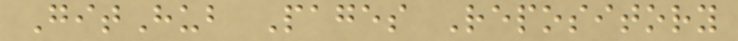GitHub Pages Repository
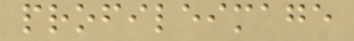profileimage
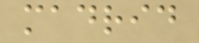madrid
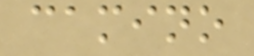camino
